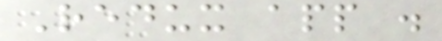Redux app .
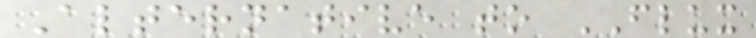Alternative to FLUX
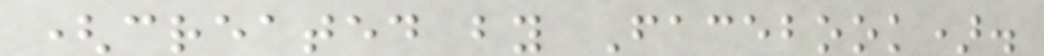(created by Facebook).
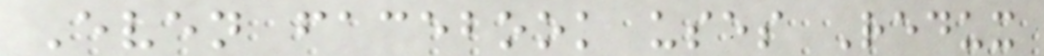Even facebook uses Redux
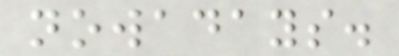nowadays.
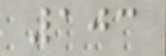103
